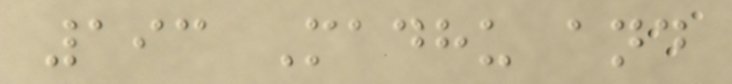193 Madhu and
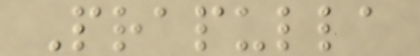Prapulla
